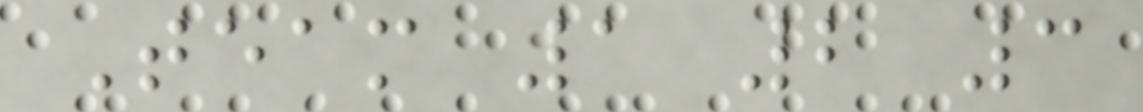Team 1 2 3
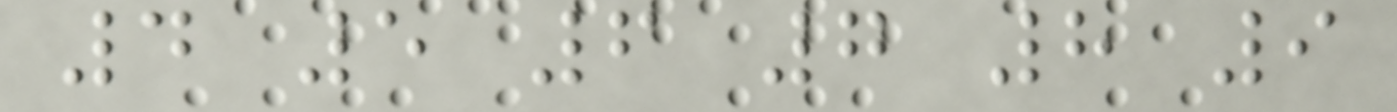4 5 6 7 8 9
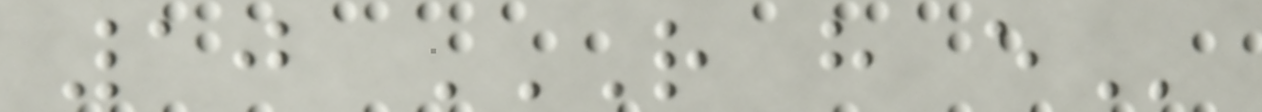10 R H E
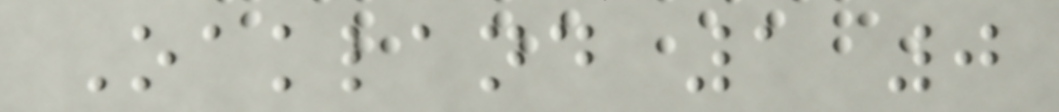Oakland 1 0
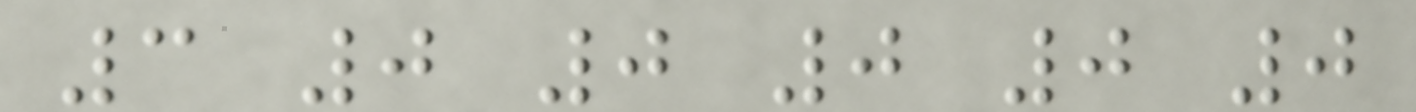3 0 0 0 0 0
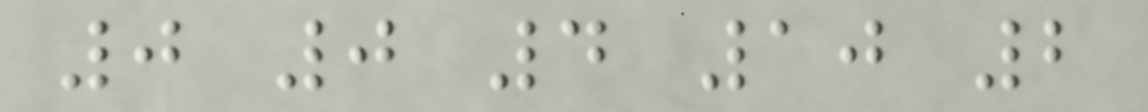0 0 4 10 2
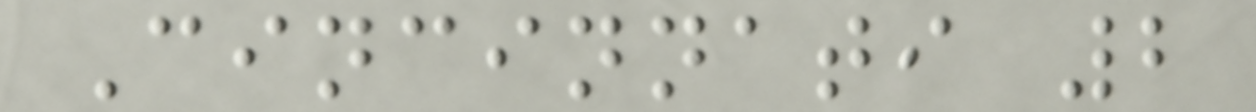Cincinnati 2
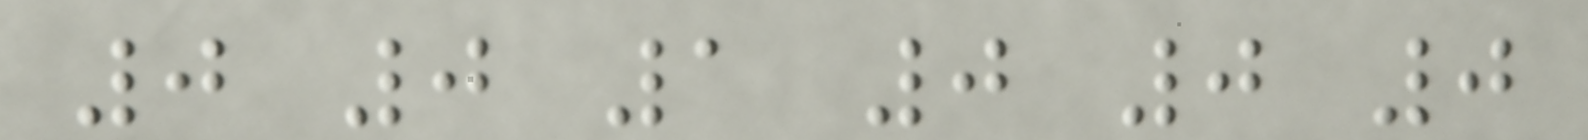0 0 1 0 0 0
